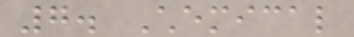7. Chemical
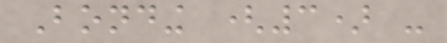Bonding (3) -
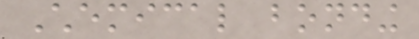Chemical bonding
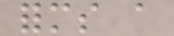forms a
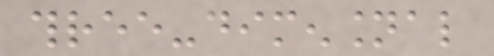three-dimensional
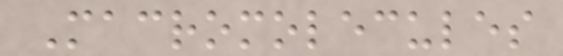Macromolecules
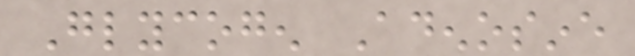Glycogen Adenosine
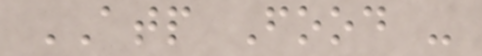ATP Food -
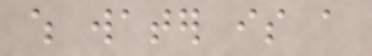which water is a
